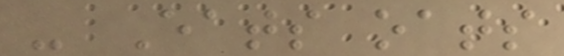- Eats oats
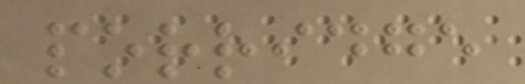porridge
